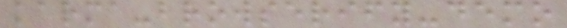karma-browserify-demo
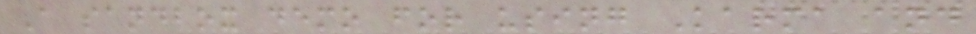A sandbox demo for using Karma and
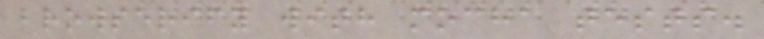browserify with mocha tests.
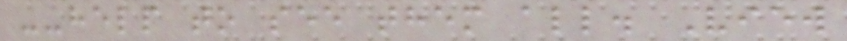--help to see them all. View
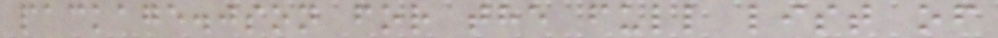package.json for the full list of
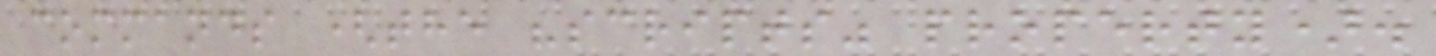commands (the "scripts" property).
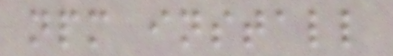npm install
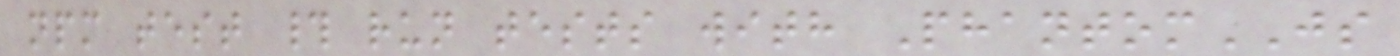npm test # run tests with PhantomJS
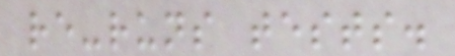re-runs tests.
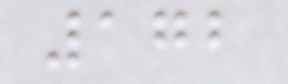172
